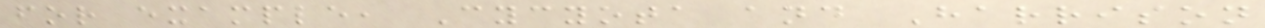for example, Cycyota and Harrison
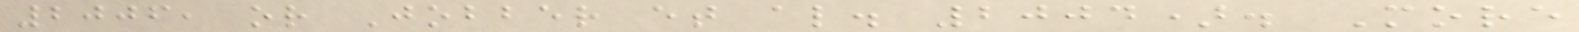2006, or Jobber et al. 2004). More
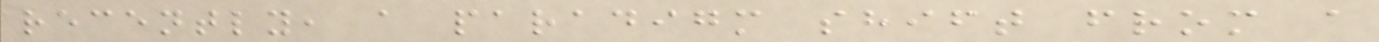recently, a paradigm shift from a
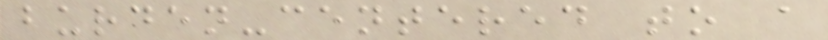burden-centered to a
